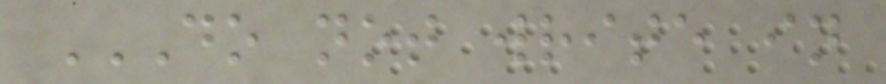DO NOT WRITE IN
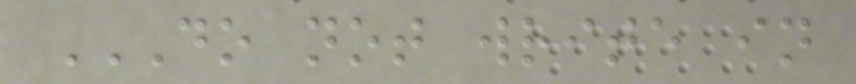DO NOT WRITE IN
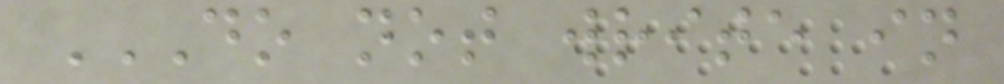DO NOT WRITE IN
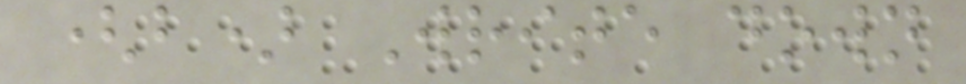(b) Write down
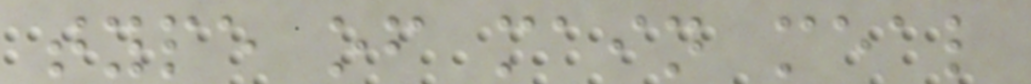type of main meal
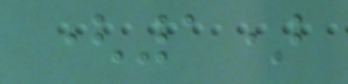(1)
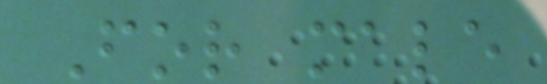For male
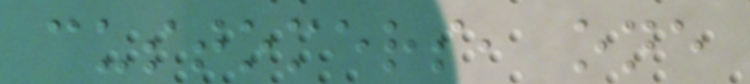customers, one
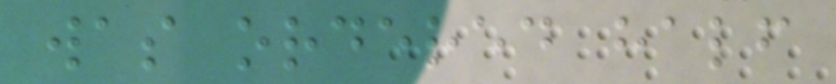was ordered half
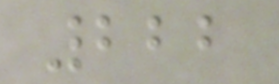222
